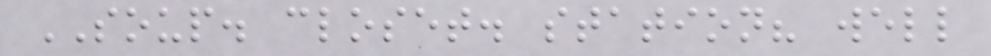SOUP. closet. station? well
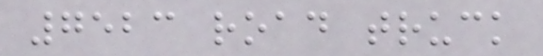7523 road truck
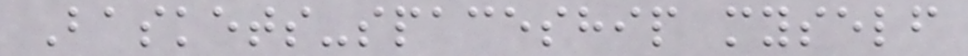Baskets-spaceship myself
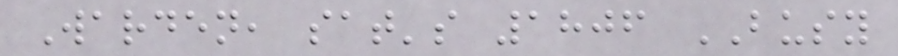Warden, sat's 1806 BUSY
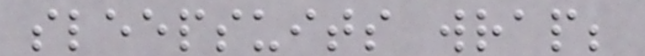sleepsuits wrap;
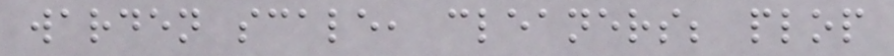warden scale, cleaners; plop
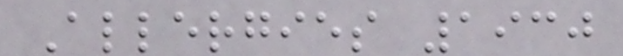Allergies 1930
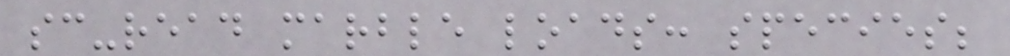sc-read marble loads: species;
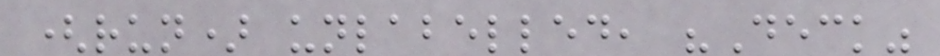(run) unlabelled, "Deck"
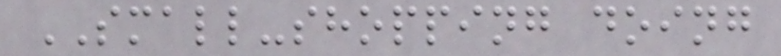SMALL-shopping doing
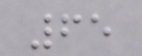65
